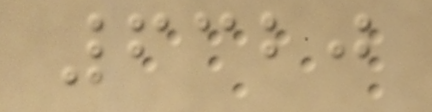6320
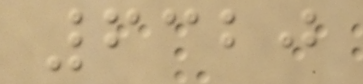6320
